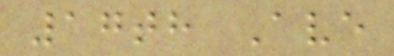17th Ave
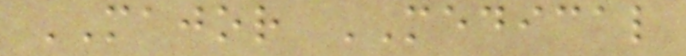MAJOR MEDICAL
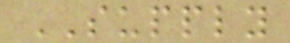SUPPLY
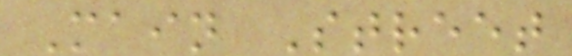Main Street
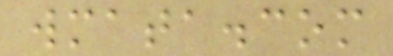wmata.com
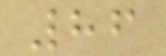86
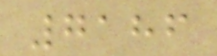7186
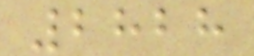2828
